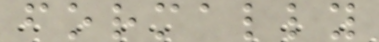formally
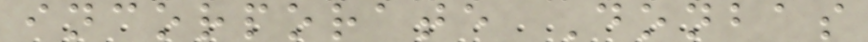incorporate Donbas
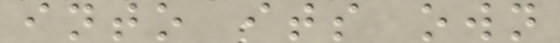into its own
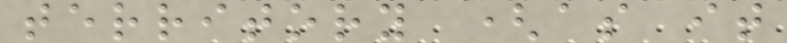territory (as it
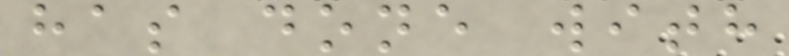has done with
